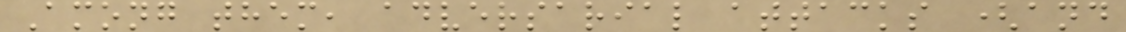Among them, adversarial attacks (and
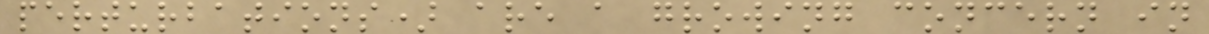perturbations) are a growing concern in
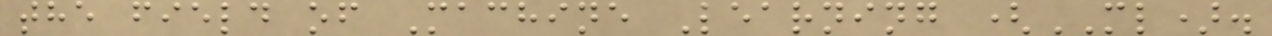the field of Machine Learning (ML).
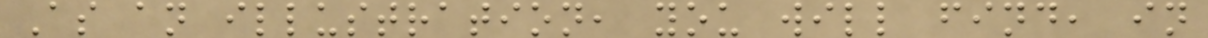As an illustration, you will find, in
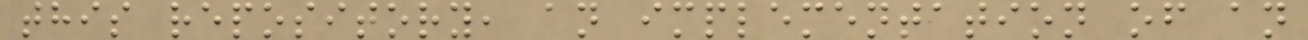this repository, an implementation of an
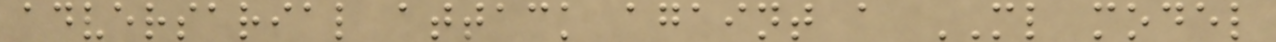adversarial attack againt a ML model
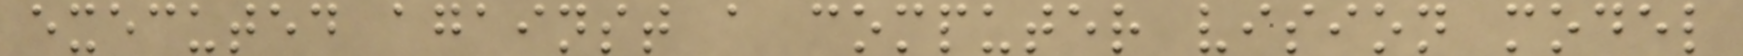executed against a computer vision model
